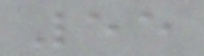55
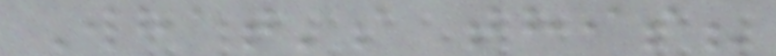What's this?
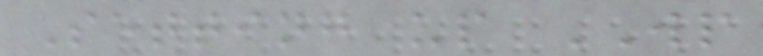Setting up WP
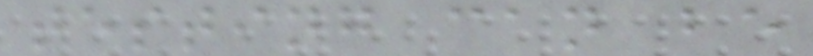testing can be
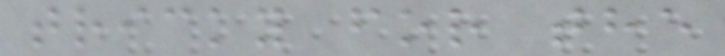tricky for the
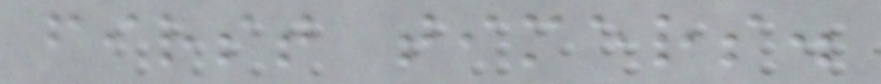first timers.
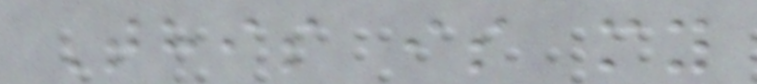This is my
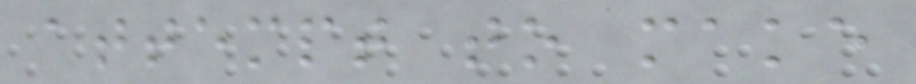attempt to make
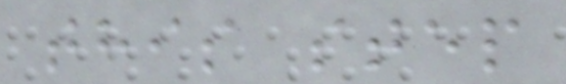this step
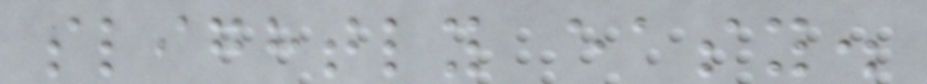slightly easy.
